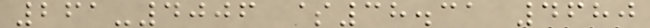261-4006 $38.31 4680
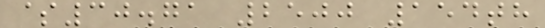$30.71 2500 154th
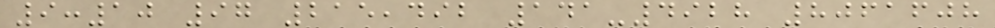9:10 97 215,492 141-4928 8061608
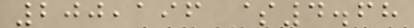200,196 $4.68
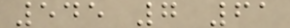545 7 61
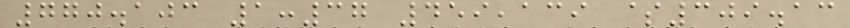770.103 1:37 459,139 $309.13
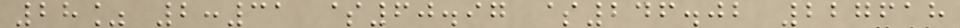28% 2:31 $60.97 $246.02 227618
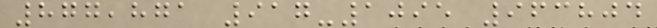877,871 917-1095 963804
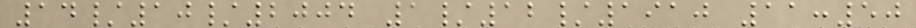14/10/2004 1/12/1910 11:50
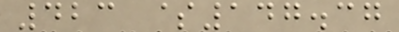423 $147.37
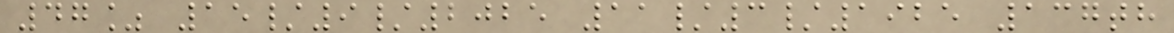47% 15/9/2025 11/3/1925 137th
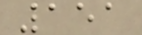151
